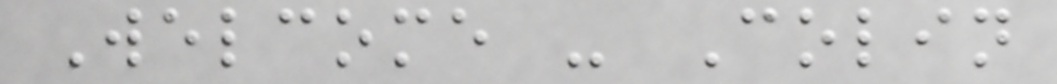Welcome - Colin
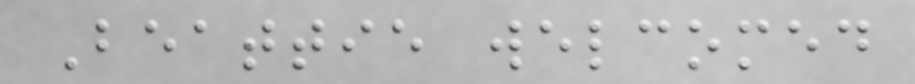Beattie welcomed
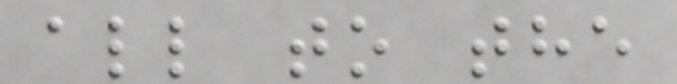all to the
